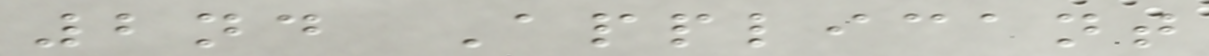2nd Applicant
